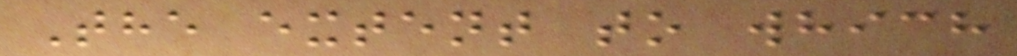The extent to which
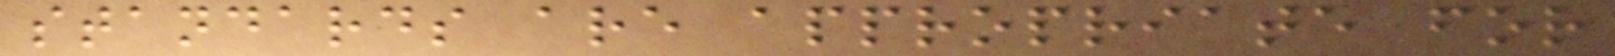standards are appropriate for
